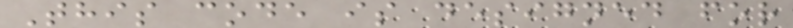This code is designed for
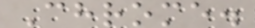Chrome.
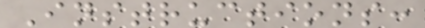Instructions:
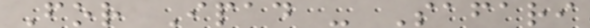For Ipad - Safari
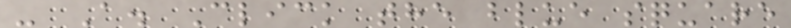- A. Click the blue square
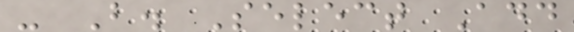- B. Select Add
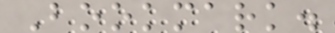Bookmark.
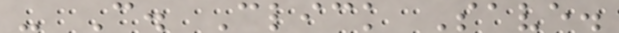- C. Click Save.
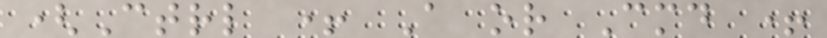(Ctrl + A or Cmd +
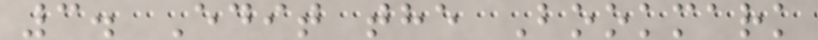3. Edit the Bookmark
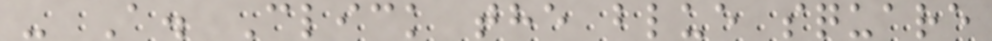- A. Click the blue square
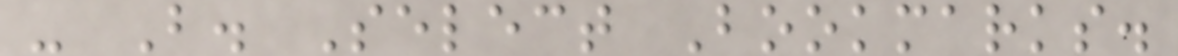- B. Select Bookmarks.
